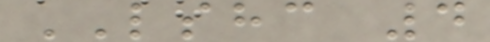LSHC 4
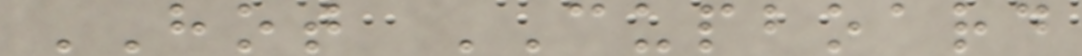HOT CUPBOARD
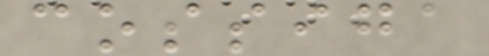cossiga
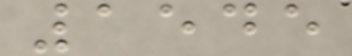1545
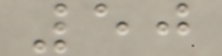50
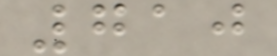710
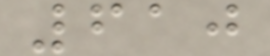610
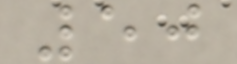50
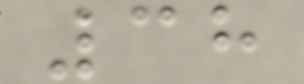38
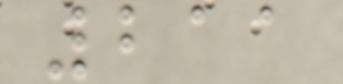211
